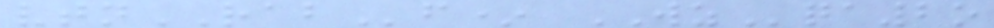vtnRABf* WZqa2o
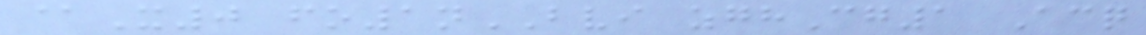@X0 fo1nBVI zghCg1 Acq
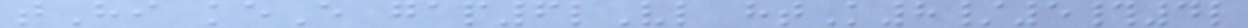tHi keE gap6lVl htK8/5#4l
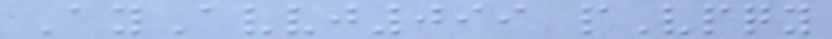AyAvvj099 pVpqy
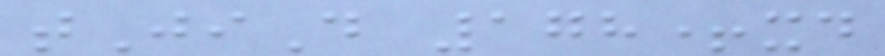tJiD 178+xd
